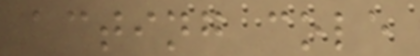acting cole
